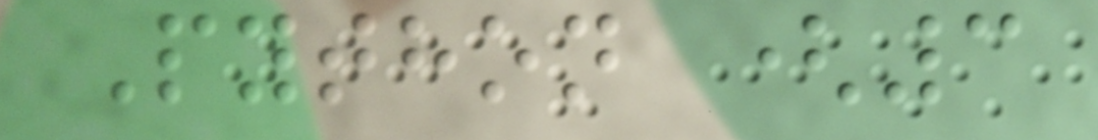Python (3
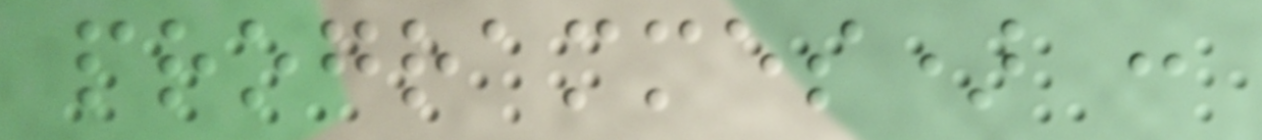programmes) :
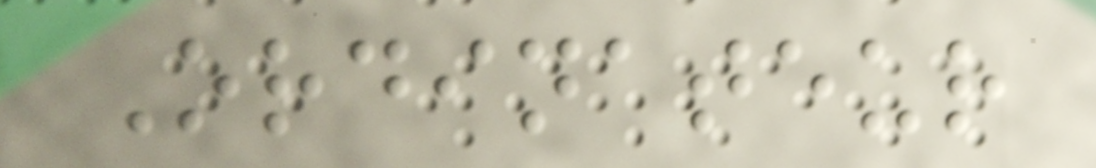Ordinateur
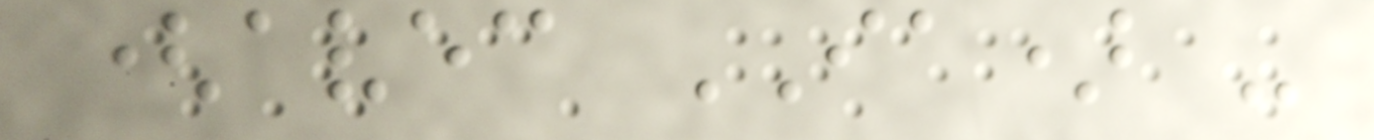(avec IA) -
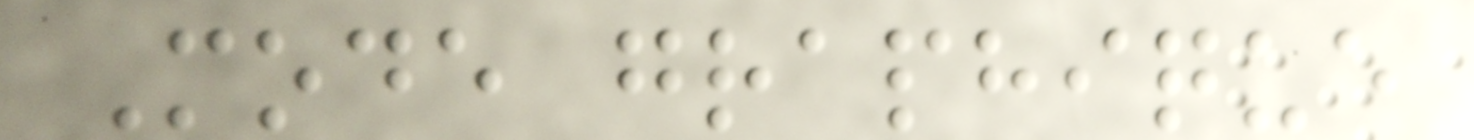Mode graphique
